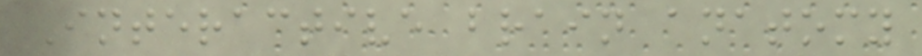Interactive brain anatomy
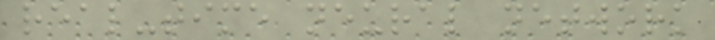real-time neural network
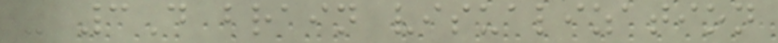- 3D brain visualization
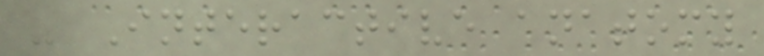- Interactive anatomy
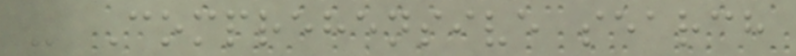- Comprehensive search
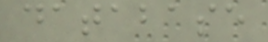database
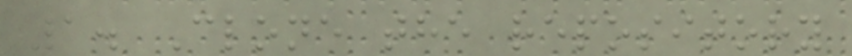1. Clone the repository
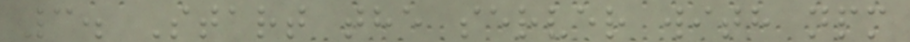3. Start the server with npm
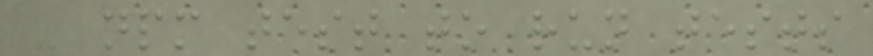- npm test to run tests
